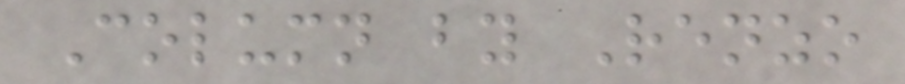Column by Renzo
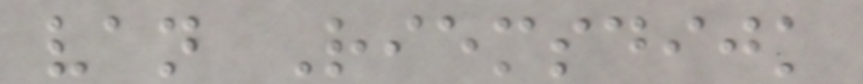van Riemsdijk
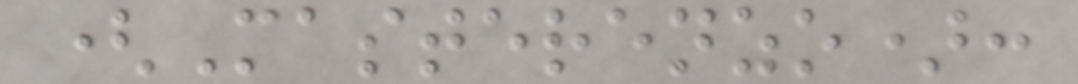(Masterenzo):
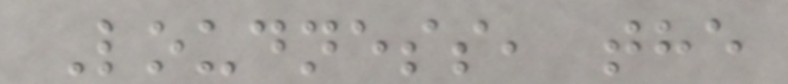Loudness, the
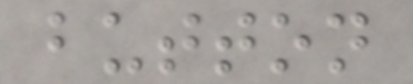button
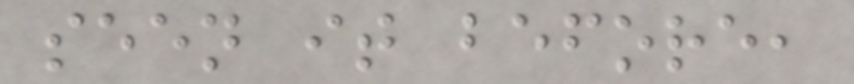seen it before,
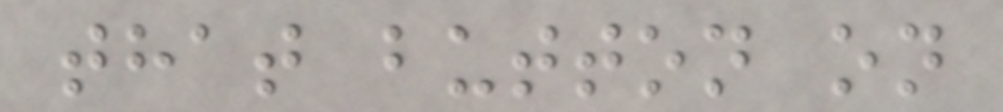that button on
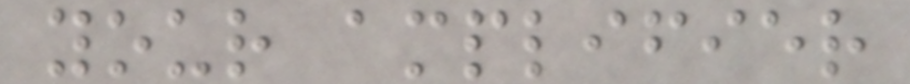your amplifier
